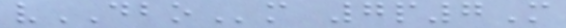vDBOm 7p7M
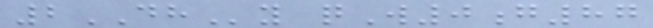2DHy qW0g87
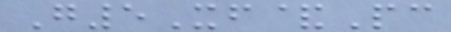G5Xf&Pc
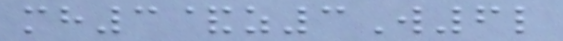mh3&z3W6l
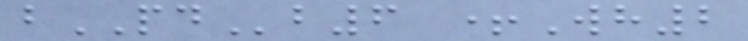bPDb6 +Wh2
